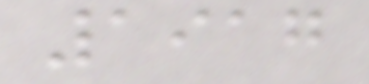1917
